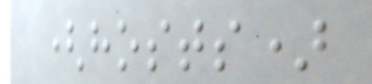(hosts)
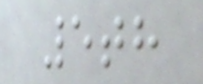5th
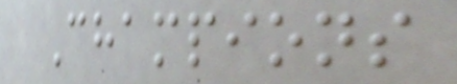Champions
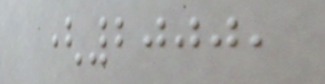(2000,
